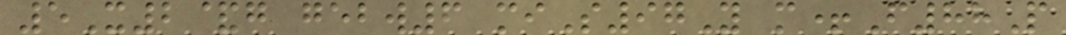5X2&g gebw6 miS97Y m+F88P
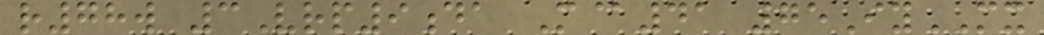r78w 3Vrp9da M@41 75IyMX
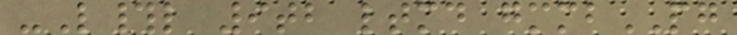-L#l 9tb ltmd gmmbPG
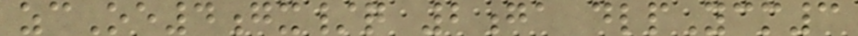zcOe4gx/q 2ga dlpYcm3
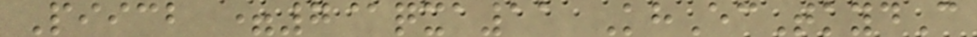Piicb =7@qxa11 KhEcTkydC
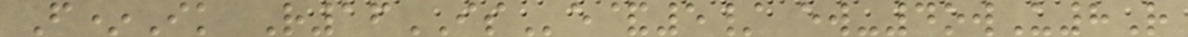F*Ik R16ISe&5/ ew-4owU8R
